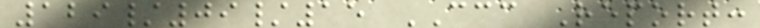129/09/15 CCC Report:
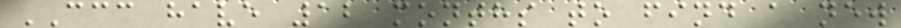CCC have 12 months to find a new
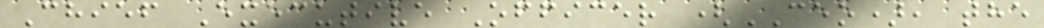Chief Executive Officer (CEO), the
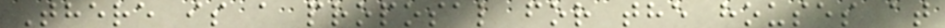There is a proposal for the houses at
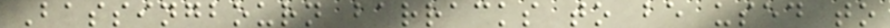Bassingbourn barracks to be used to
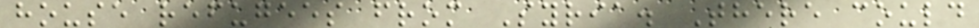house refugees from Syria. There could
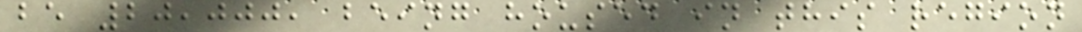be 20,000, being housed in this region
